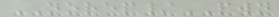NOREP/PWN
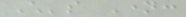Child's Name:
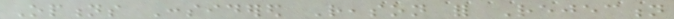Options Considered Reason for Rejection
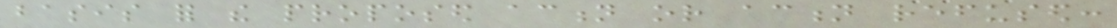basis for the proposed action or action refused:
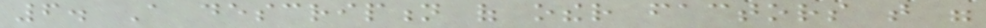6. A description of other factors that were
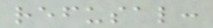refusal:
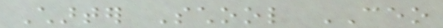Charter School CEO
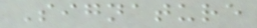Signature
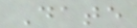Date
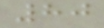80
